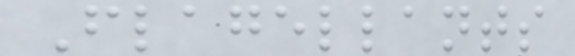Flagellants
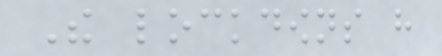The lockdowns have
